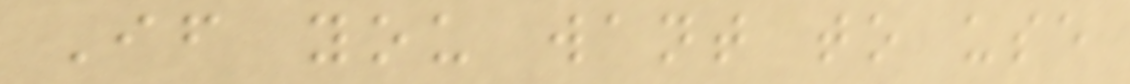If you want to use
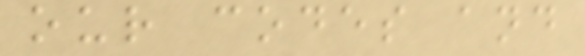our codes and
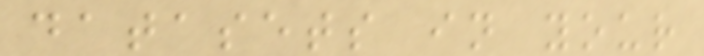datasets in your
